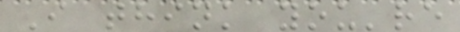I think you're
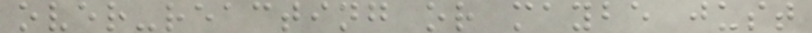over-reacting or maybe just
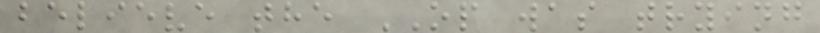believe the OP was trying
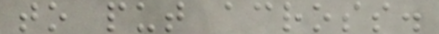to put across.
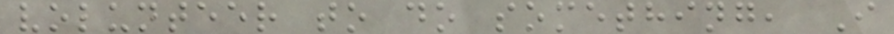volunteer to do something, I
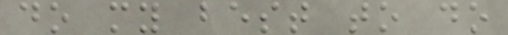do my best to do
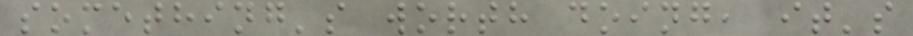something's worth doing, it's
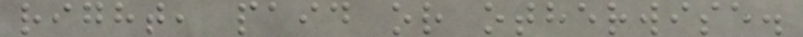right, paid or otherwise.
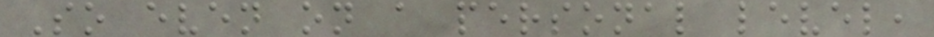So even on a personal level,
